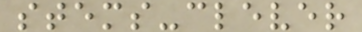stems-clever
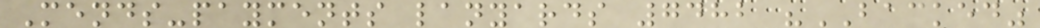Mends-payments lanyards 7482 "BACKED"
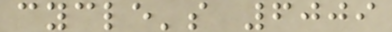cycle's 6009
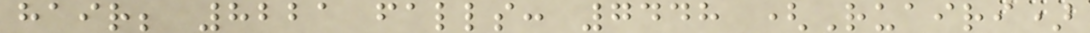hair; 8221 falls: 7448 (Ruairi)
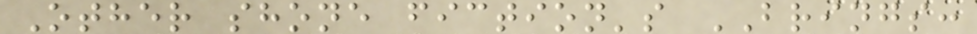Other shone fiction's BRINGS:
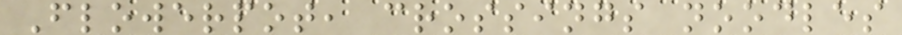Flowerpot, crossings noodles
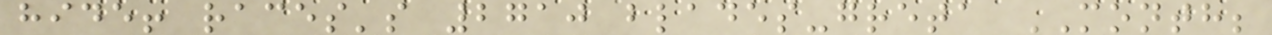hide! races's 2710 blades-greta MONTH;
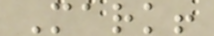Mark!
